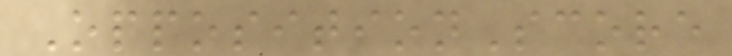OppositionScore
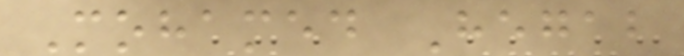Mohamed Hegab
